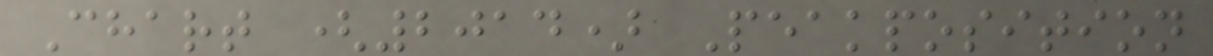Chart (2014) Peakposition
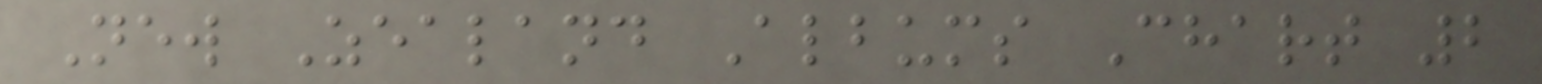New Zealand Albums Chart 2
